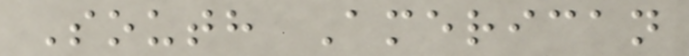South American
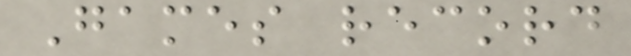Games record
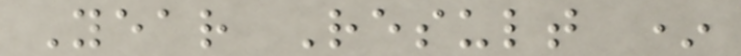Year Result *
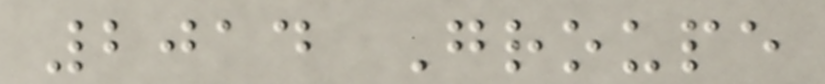2014 Groupe
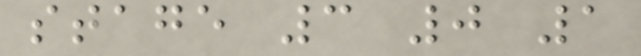stage 3 0 1
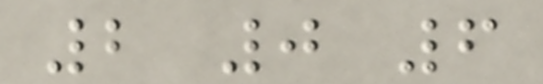2 0 6
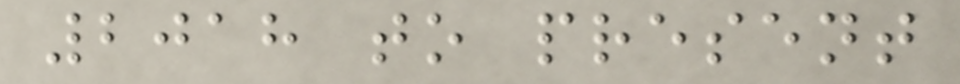2018 to present
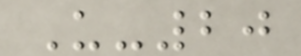U-20
